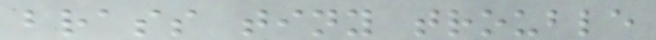brass tiny trouble
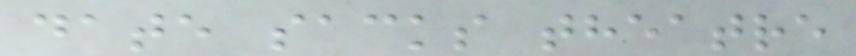date sacks theatre
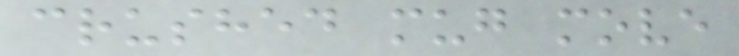crushed mug move
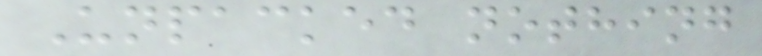Unpacked nothing
